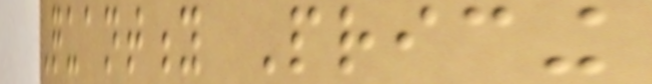Quantity Pricing
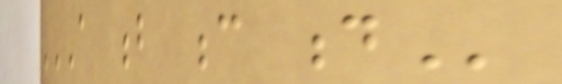A B C D
